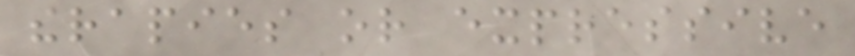therapies or expressive
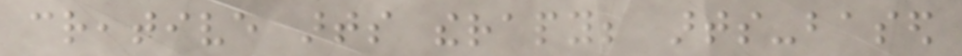creative arts therapy; arts-based
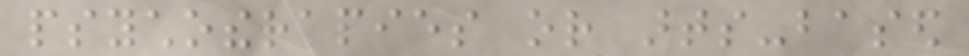psychotherapies or arts-based
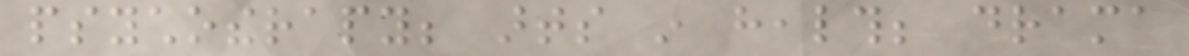psychotherapy; arts in health; drama
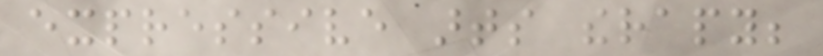expressive arts therapy;
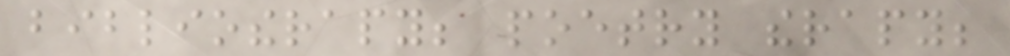bibliotherapy; poetry therapy;
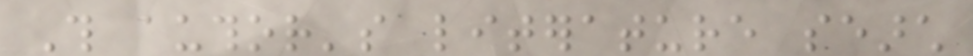This author's literature search
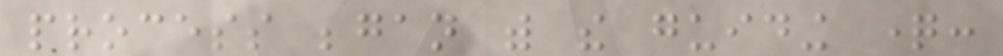process began with the guiding question:
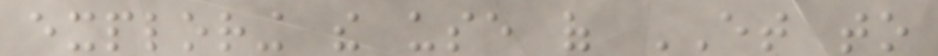exploring the use of ET to
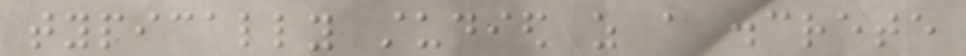typically studied as a discrete
